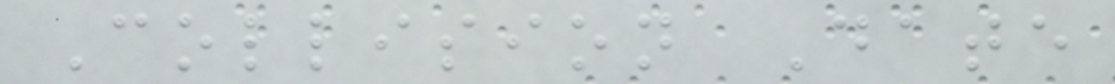Collision Date
